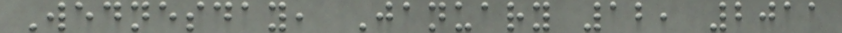Wednesday, January 12, 2011
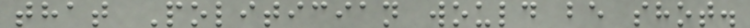that Politician would be shot.
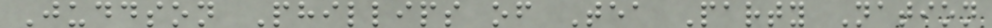Juddson Phillips of Tea Party Nation
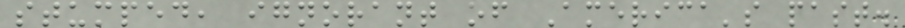stumped, ignorant of America's past.
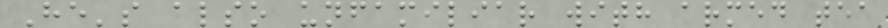He's also unfamiliar with armed tea
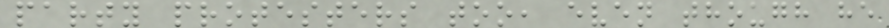party protesters too, even though he
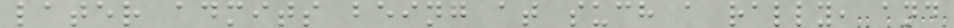later admits being at such a rally, and
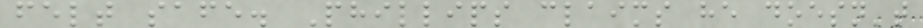felt safe. Phillips claims he doesn't
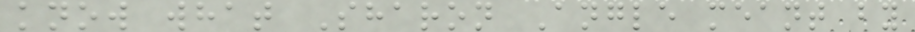know what Sharon Angle meant by
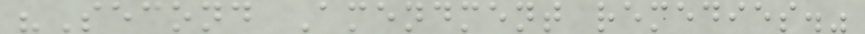"Second Amendment remedies."
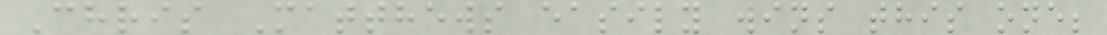Chris Matthews easily wins this one;
